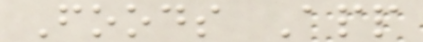Foods App
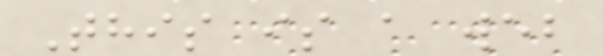This is a web
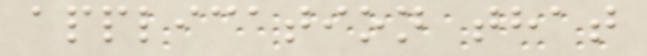application that
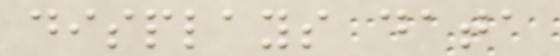displays data
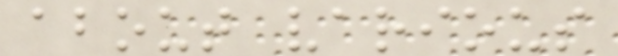about various
